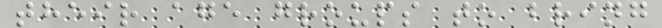their age groups to bring
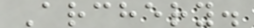Archery.
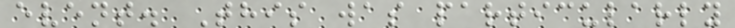event. This was particularly
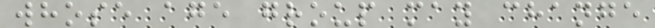whose age group may change
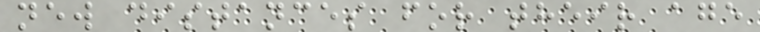new distances for their age
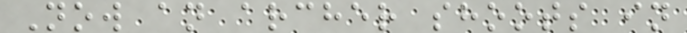Now an archer shoots in
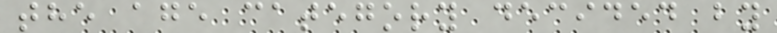the age category decided by
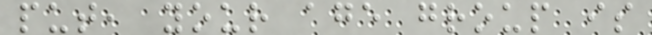put, your age group is
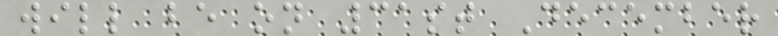will be on 31st December
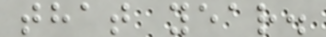that year.
